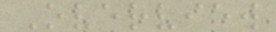Overview
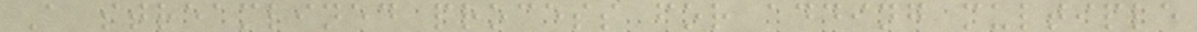A streamlined process for adding multiple
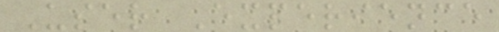User Experience
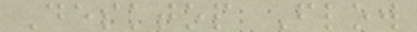Desktop Flow
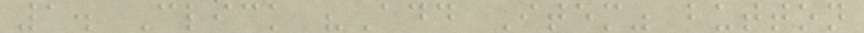1. Click "Add Item" button
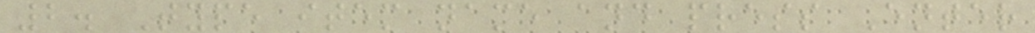2. Type item name and press Enter
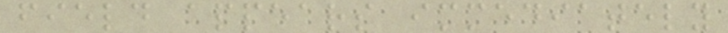field appears immediately
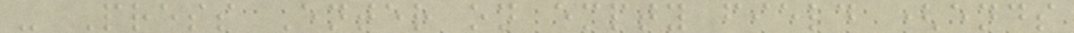- Press Enter on empty field (ends
